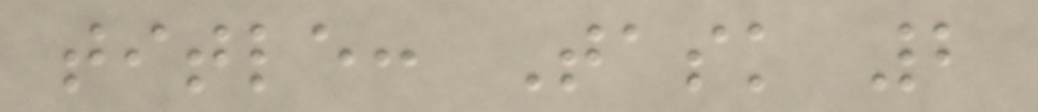title: Task 2
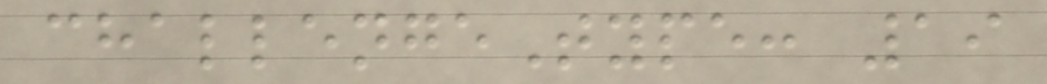challengeType: 19
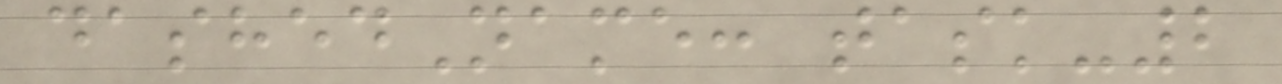dashedName: task-2
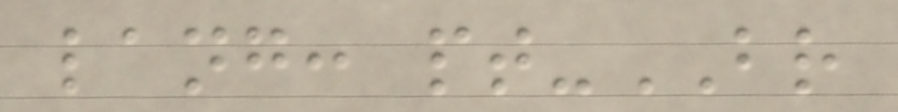lang: pt-BR
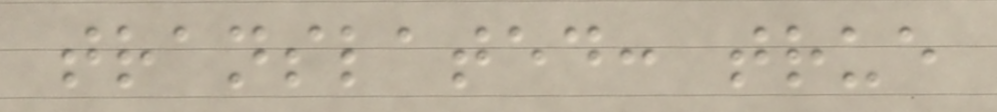translated: true
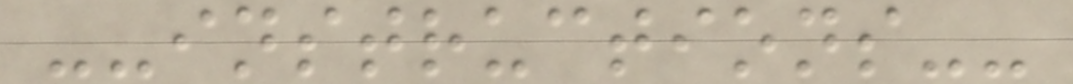--instructions--
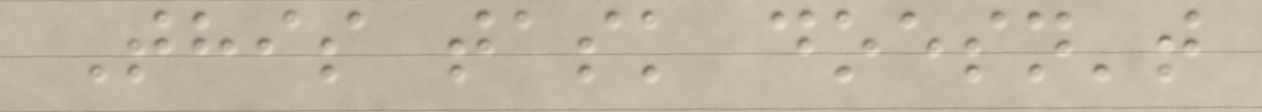This task doesn't
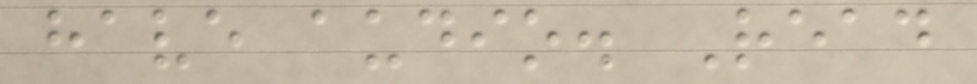have audio. Read
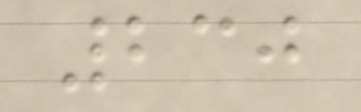230
